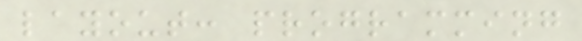layout: programming
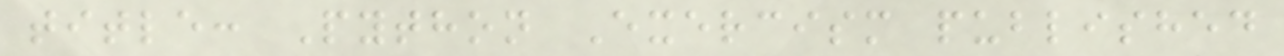title: Python Exercism published
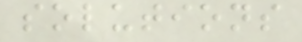solutions
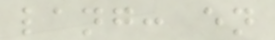lang: en
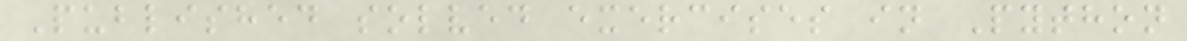Published solved exercises in Python
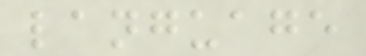language
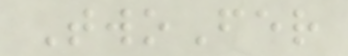TwoFer
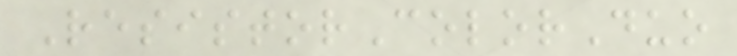ResistorColorDuo
